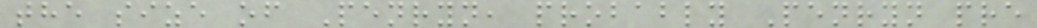the size of Penryn, probably Penryn pre
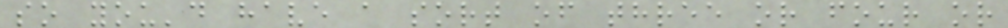so you'd have a sort of three or four or
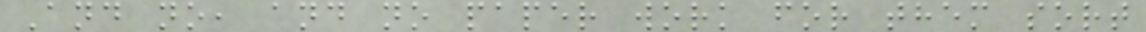And no, and no paper work for them sort
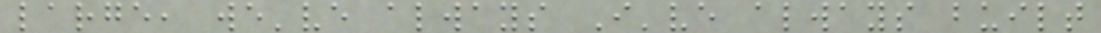large, we've always I've always built
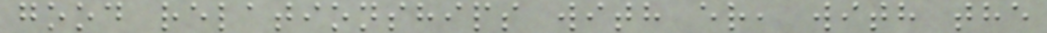good relationships with er, with the
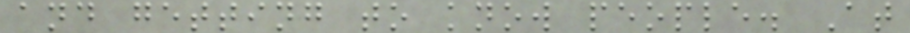and getting to know people. At
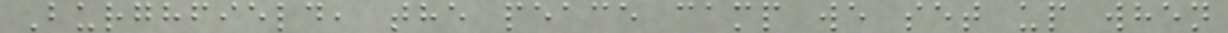Burghfield, the peace camp we set up when
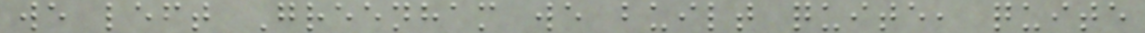we left Greenham we built quite, quite
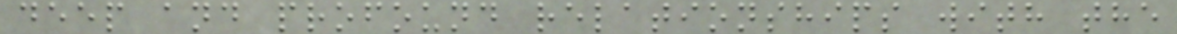deep and profound relationships with the
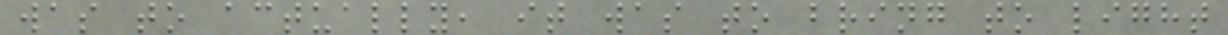was to actually, it was to bring to light
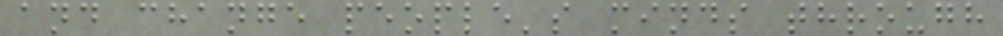and change people's minds through
